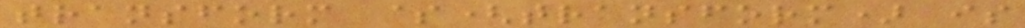transform $(transform) is
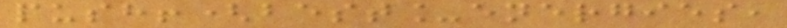push!(best_energies,
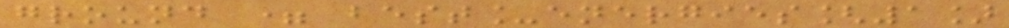ground = best_energies[1]
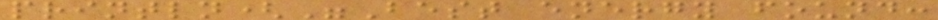println("Best energy found:
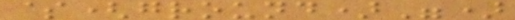$(ground)")
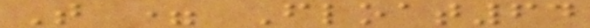T = Float64
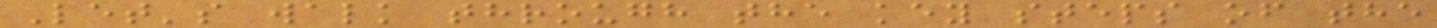Let's walk through the key steps of the
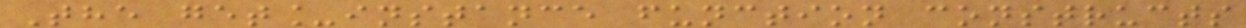The get_instance function constructs
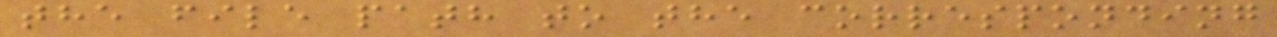the file path to the corresponding
